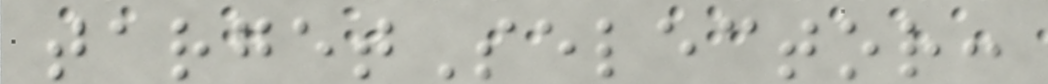targetSelector:
